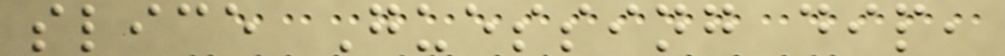slice Guessing dip,
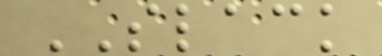SLACK
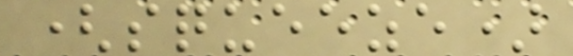(squeeze)
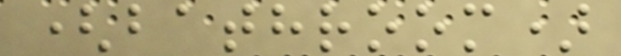(bathroom)
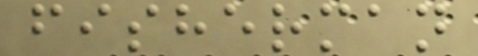fisherman
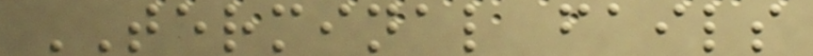TERMINAL fails
